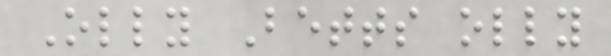Olly Betts olly
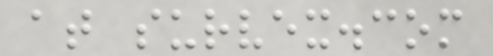at survex.com
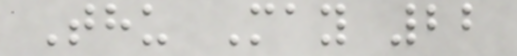Thu May 22
